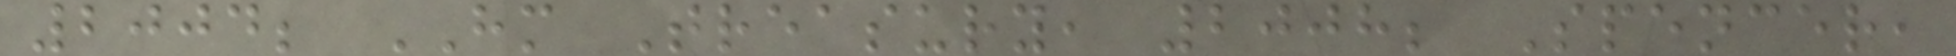2004; HM Treasury, 2008; Spencer,
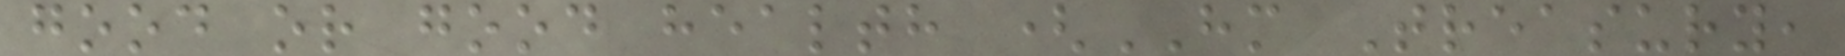good or good health (HM Treasury,
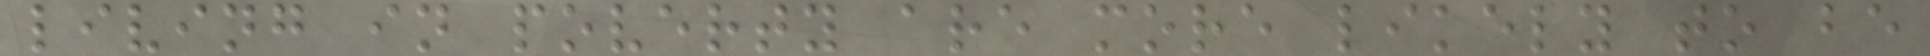living in poverty are more likely to be
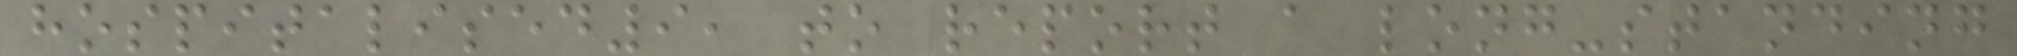hospitalised9, to report a long-standing
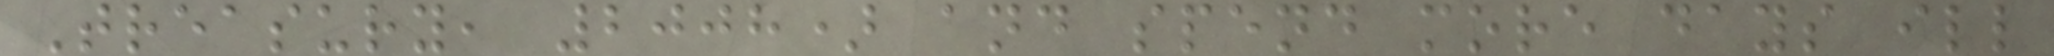Treasury, 2008) and spend more days ill
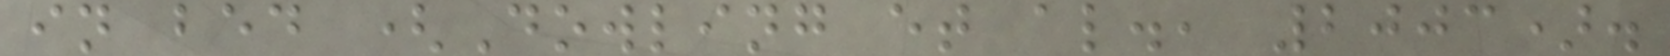in bed (Dowling et al., 2003).
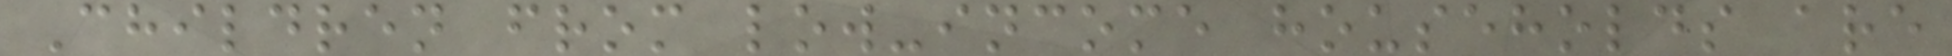Children from low-income households are
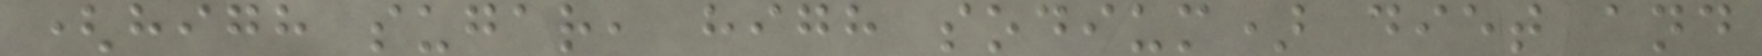(high sugar, high sodium) diet and
